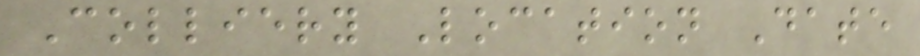Colliery Location Date
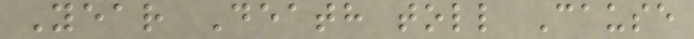Year Death toll Cause
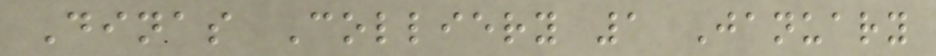Dinas Colliery 1 January
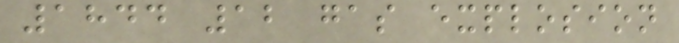1844 12 gas explosion
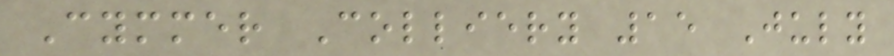Cymmer Colliery 15 July
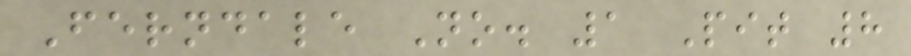Ferndale No. 1 Pit 8
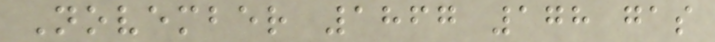November 1867 178 gas
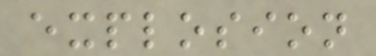explosion
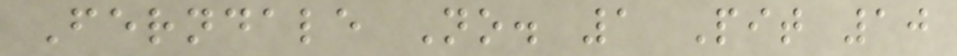Ferndale No. 1 Pit 10
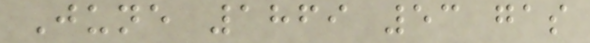June 1869 53 gas
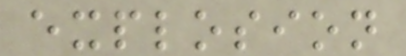explosion
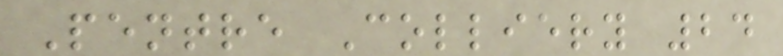Pentre Colliery 24
